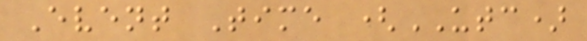Event Time (UTC)
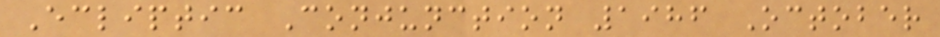Ecliptic Conjunction 1986 October
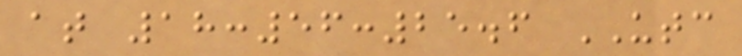at 18:56:25.6 UTC
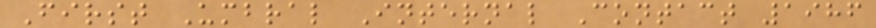First Umbral Internal Contact 1986
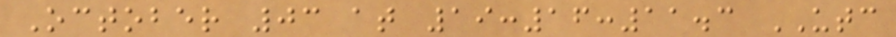October 03 at 19:16:11.3 UTC
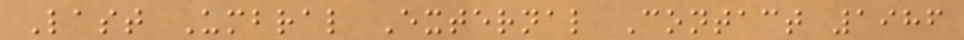Last Umbral External Contact 1986
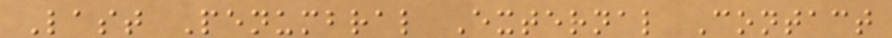Last Penumbral External Contact
